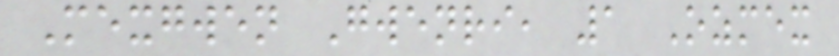Mexgwen Gwenri, 1 Ozmex
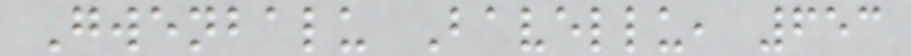Gwenbalu Bavellu, 653
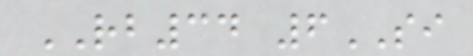RB34 6SI
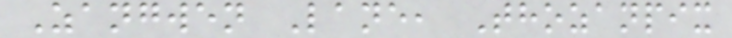Zangwen Lane, Thozanpix
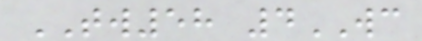TW58 4WC
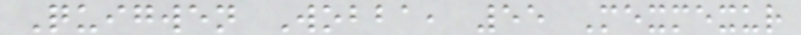Quigwen Wobba, 55 Mexmexur
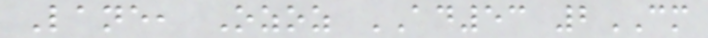Lane, Ozoz AD53 2CM
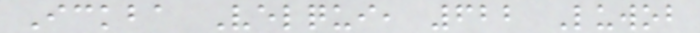Ickba Velqui, 622 Luwob
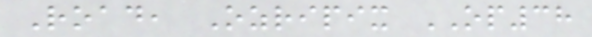Road, Ozripix OP38
